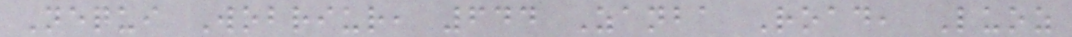Nequi Wobriur, 644 Zanba Road, Luoz
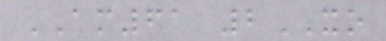AM61 2XO
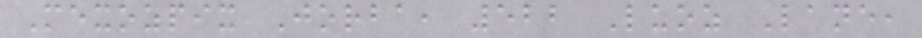Mexozpix Jorba, 522 Luoz Lane,
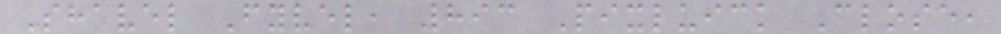Shavel Fyvel, 893 Pixluick Close,
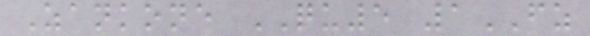Zankone QU5 1FZ
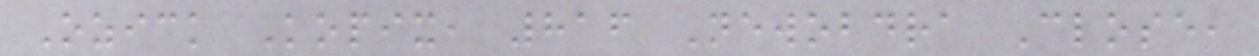Ozick Kopix, 816 Newobdra Close,
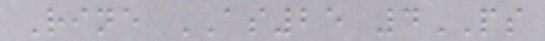Rine AS25 4PS
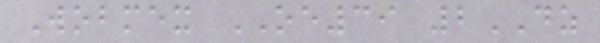Wobmex OE39 2DZ
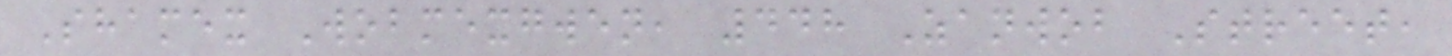Shamex Wobmexgwen, 448 Zanwob Street,
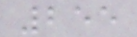255
